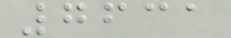7631
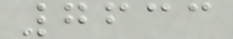7633
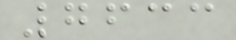7633
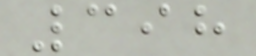398
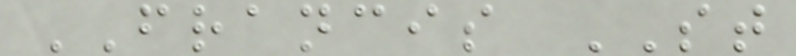FRANCIS ST
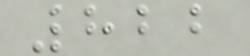822
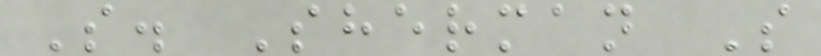S. Sherman S
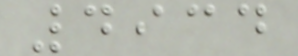4934
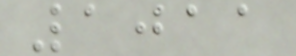1011
